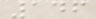146
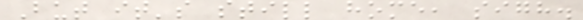But it's still home, sigh.
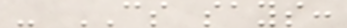- CS says:
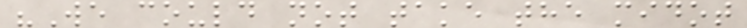"We could not take the midot
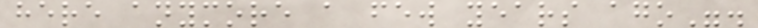here anymore a few years ago".
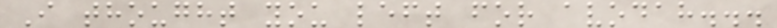I thought you left for avodah...
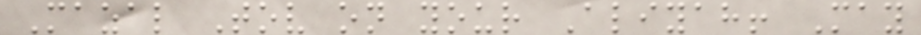Mazal Tov on your Aliyah! May
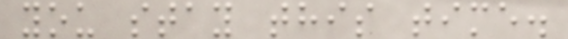you stay this time.
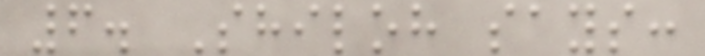6. Shiloh says:
